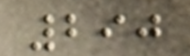290
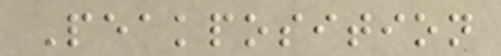Peakposition
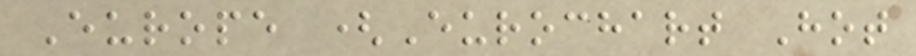Europe (Eurochart Hot
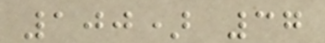100) 37
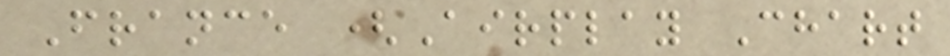France (Airplay Chart
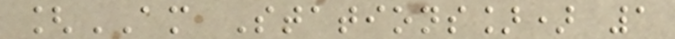[AM Stations]) 1
